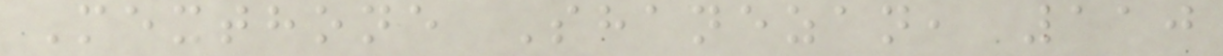Mexthone Shanezan, 110
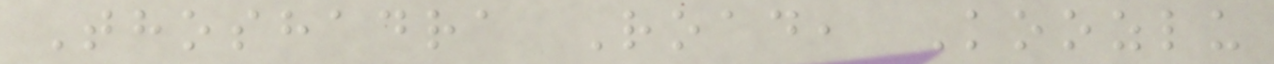Thoshadra Road, Koozlu
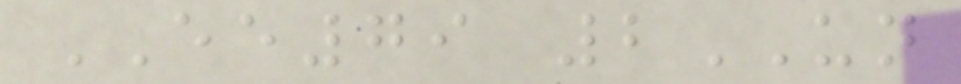EE79 2UN
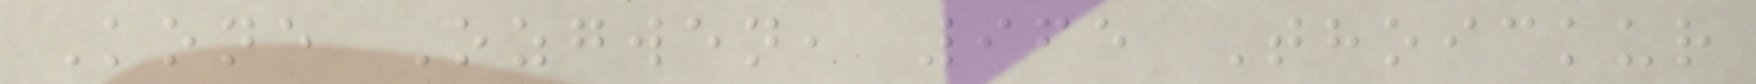Kone Ozgwen, 965 Thoickur
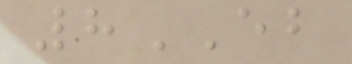8EB
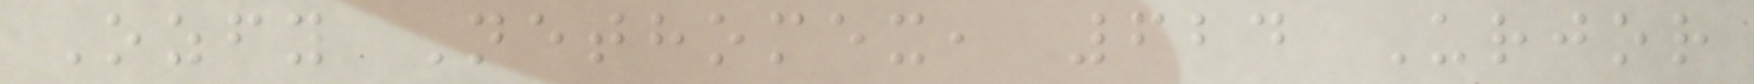Ozfy Nethomex, 624 Urjor
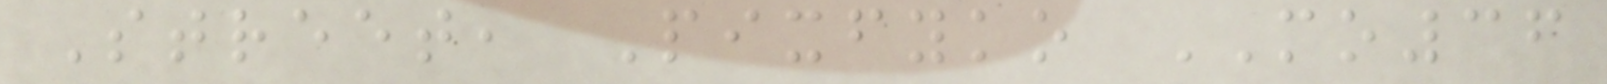Street, Pixfyko MO36
